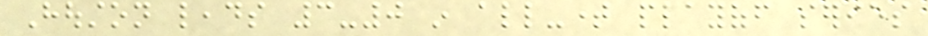Houston leads 3-0 in all-time playoff series
